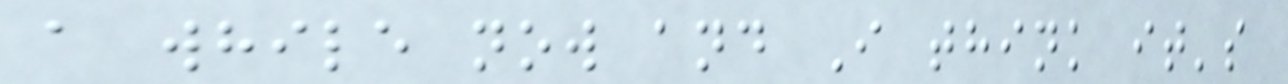a while now and I think it's
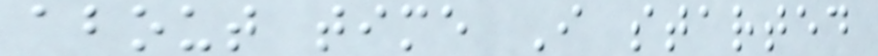about time I started
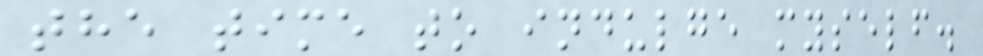the time to indulge myself.
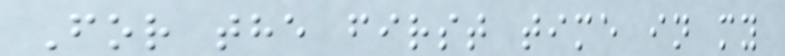For the first time in my
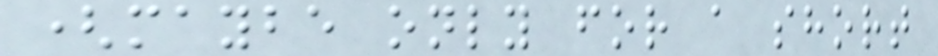(maybe only for a short
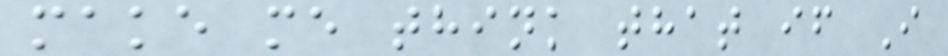make me think that if I
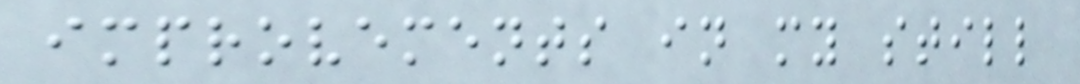improvements in my still
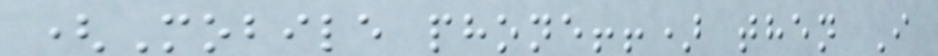(Mobile phone!!) then I
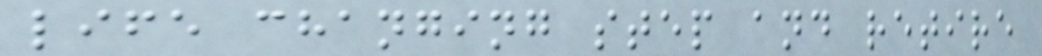life changing step and retire
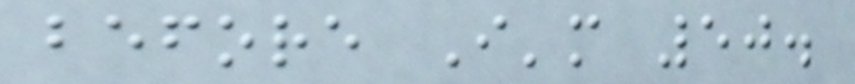before I'm 50.
